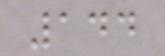144
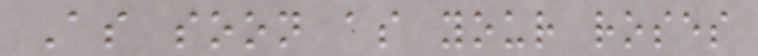As soon as your roses
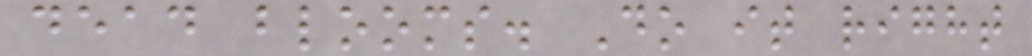dead blooms. Do it right
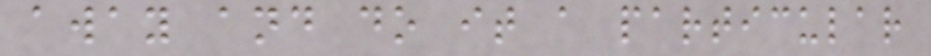away and do it a particular
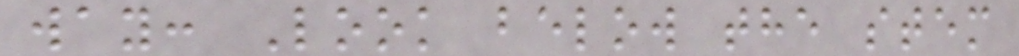way: Look below the stem
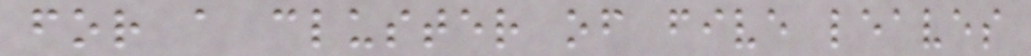for a cluster of five leaves
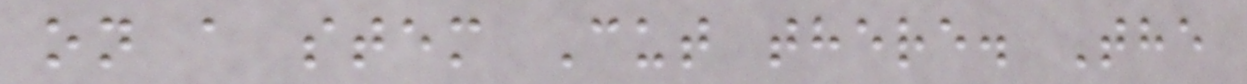on a stem Cut there. The
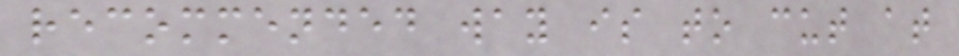recommended way is to cut at
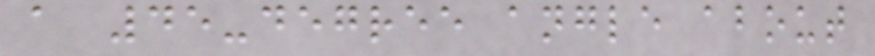a 45-degree angle about
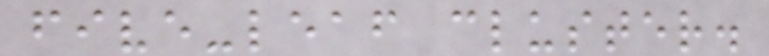five-leaf cluster.
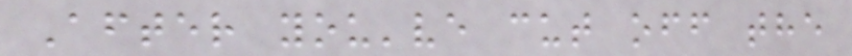After you've cut off the
